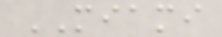MIAMI
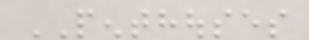PENTHOUSES
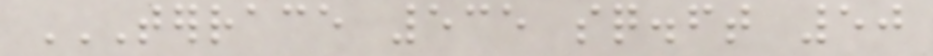TERRACE 535 SQ.FT 50
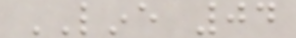LINE 04
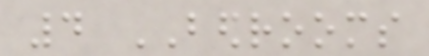4 BEDROOMS
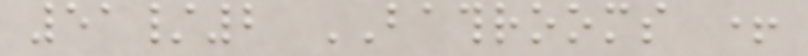51/2 BATHROOMS +
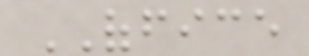OFFICE
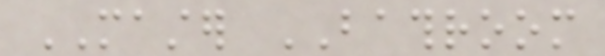MASTER BATHROOM
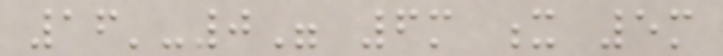16'-0" 6m x 5m
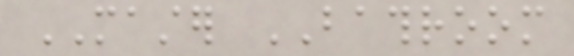MASTER BATHROOM
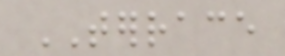TERRACE
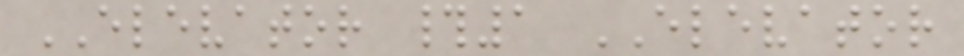ELEVATOR #1 ELEVATOR
